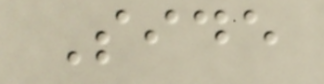Side
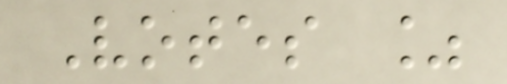Votes %
